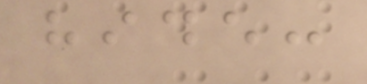hide:
